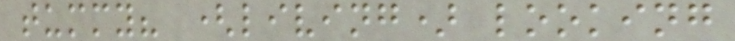tummy? (living) looking
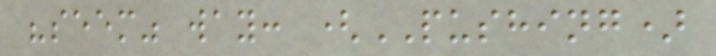"seem" way: (PUSHING)
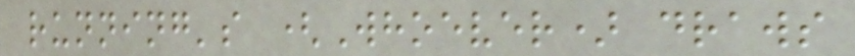running's (Whoever) draws
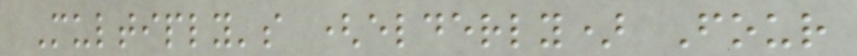Multiply's (elderly) Four
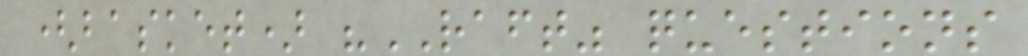(basket) "RAFT" questions
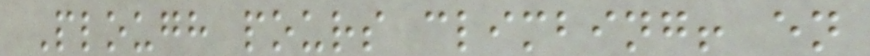Plough pours climbing! en
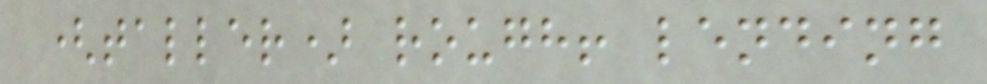(taller) rough! lending
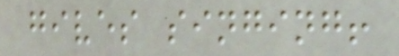gives singing!
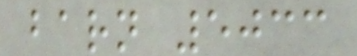barn 5033
